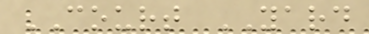COURT YARD
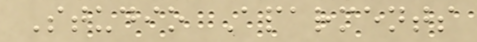Studio Aparments
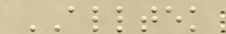ALLTEK
